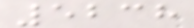5238
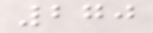270
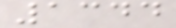1344
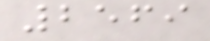2569
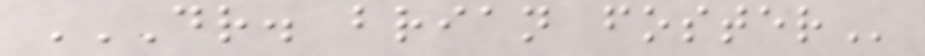DR. BRIAN FOSTER
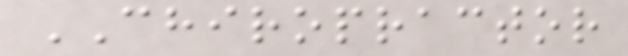CHIROPRACTOR
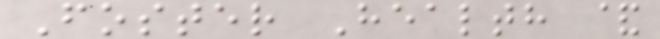Foster Health &
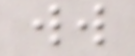ww
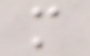m
